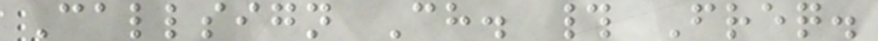Callsign Ch. # Freq.
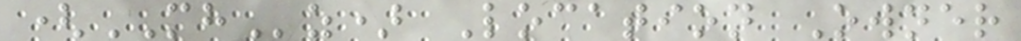(MHz) Location Owner
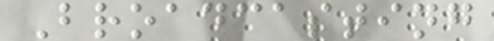Broadcasting
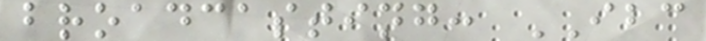broadcasting: IBC
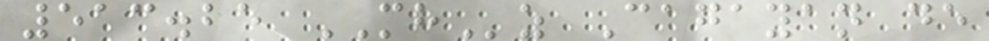513.25 MHz Cagayan de
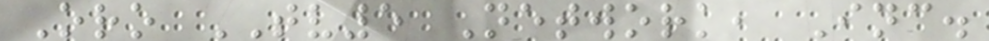Oro TV5 Network, Inc.
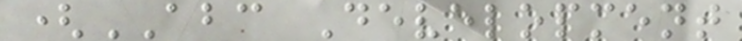(ABC Development
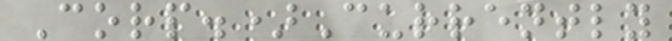Corp.)Currently
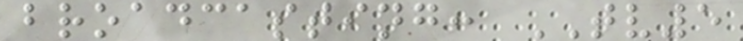broadcasting: TV5
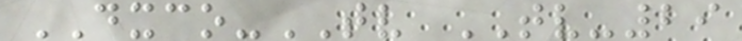DXCO-TV TV-29
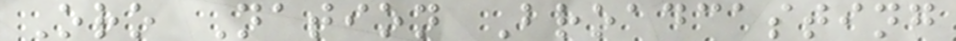Oro Nation Broadcasting
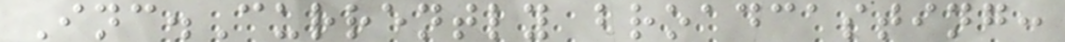Inc.Currently broadcasting:
